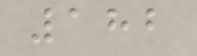182
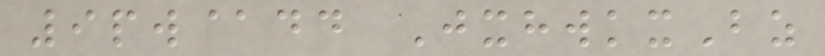9pw@dd JxhwkxBz
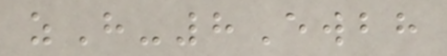zH-8Ewbh
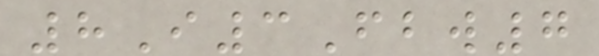8I3Fbw7
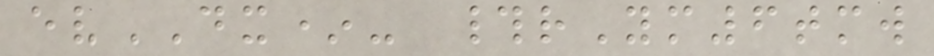evDX*- #rYm6tmw
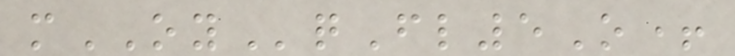mOYqFl5O+
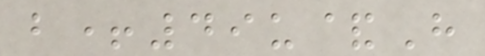b+49u&H
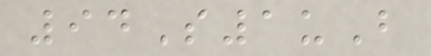94S1uB
